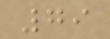79
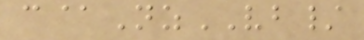c@NzVB/
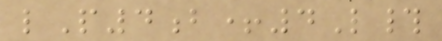lP4b+4L#
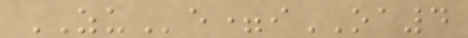ZUe=iOA4
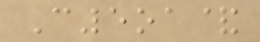C5oa&
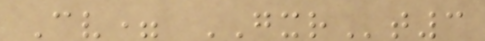Cv= GXRt3
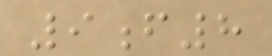9f8
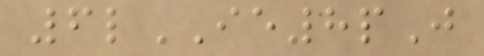6lIE8pJ
